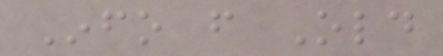Info from Old
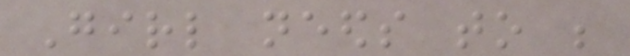Girl needs to be
